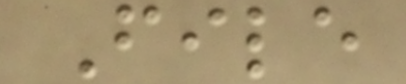File
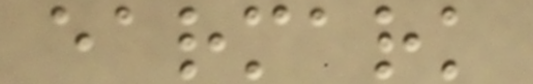earmark
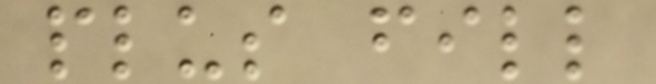plus fill
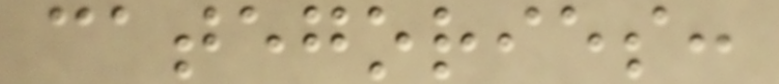categories:
